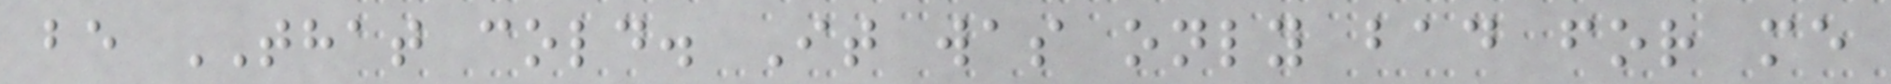be THAT cold. It was only bad for me
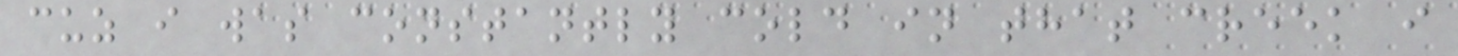cuz i was constantly cold in that creek i
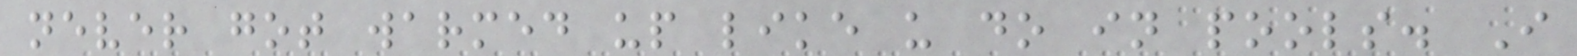never got warmed up like u do in pools. I
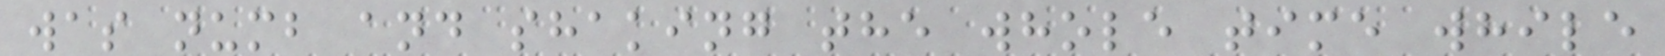was numb and shaking the whole time while
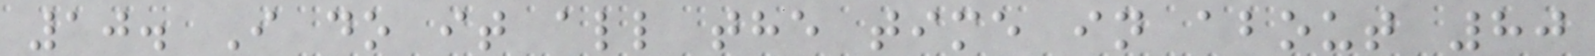10. I do it all the time in about 80
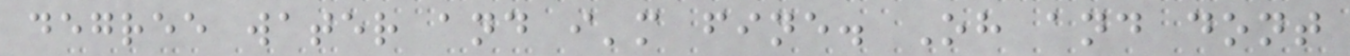degree water and i'm fine. Oh and dont
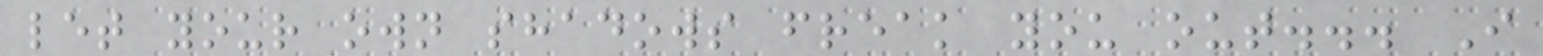let your own shadows freak you out... I
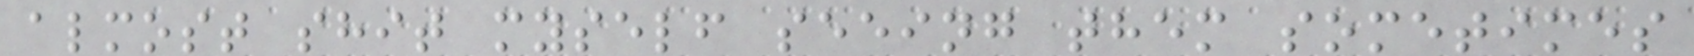almost shit myself seeing them sometimes
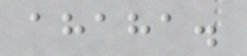ahaha.
